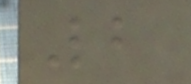2
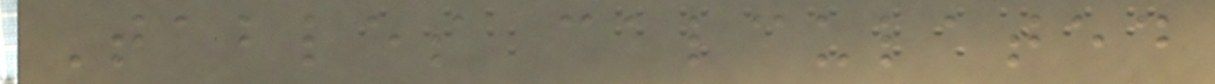Tables calculated
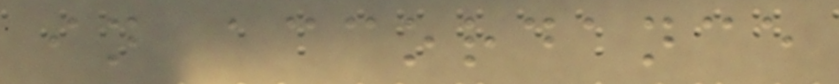in accordance
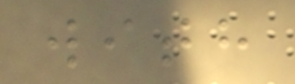with
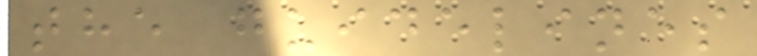the guidelines
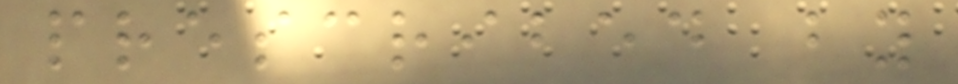prescribed by
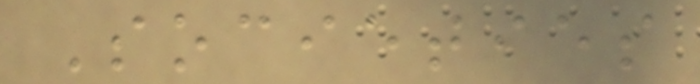Societies
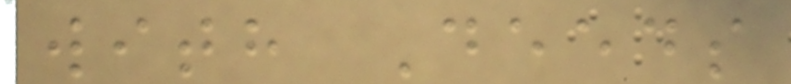with Deeds
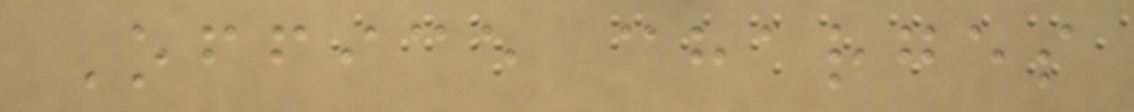Office charges
